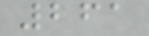261
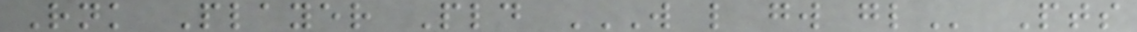Rnk Player Pld W L GW GL Pts
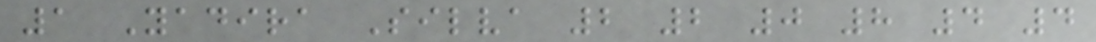1 Yadira Silva 2 2 0 8 4 4
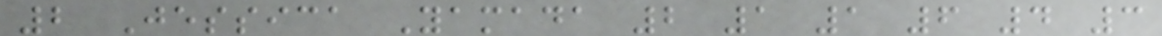2 Jessica Yamada 2 1 1 6 4 3
